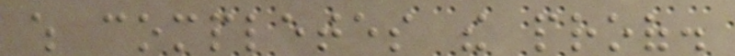which completes the proof.
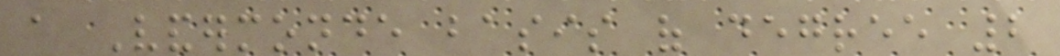a Vandermonde basis of degree 2
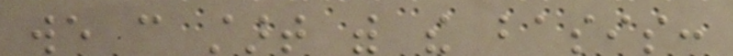we can start with the basis:
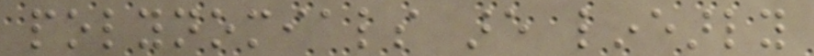polynomials are linearly
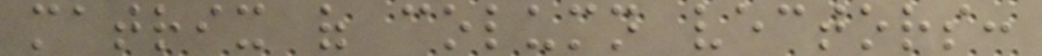matrix of column vectors:
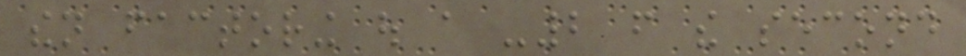then factoring out a -2 from the second
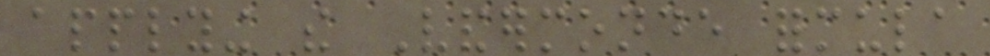applying the Vandermonde formula
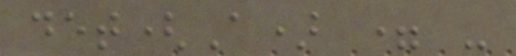det(A) = -
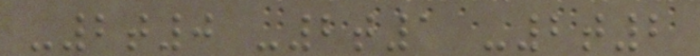-2t0 -2t1 -2t2
